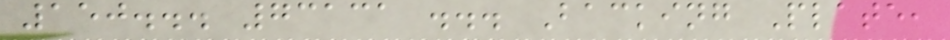150... 73131 ... Backing Plate,
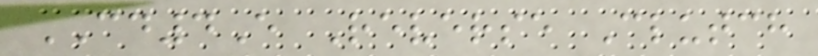CD4E Reverse Clutch
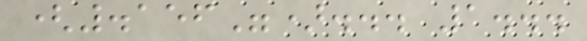(.156")... 1...
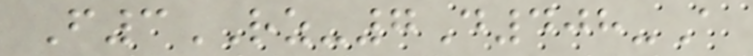F3RZ-7D408-A
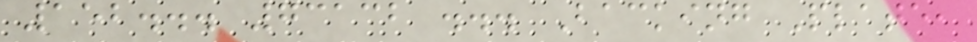152... 73132 ... Backing Plate,
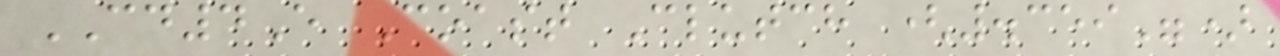CD4E Coast Clutch (.359")
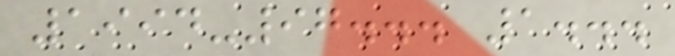1994-97... 1...
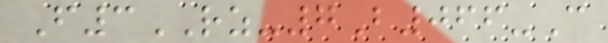F3RZ-7B066-C
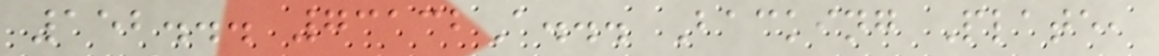152... 73132A... Backing Plate,
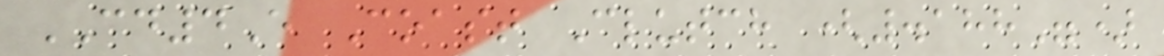CD4E Coast Clutch (.188")
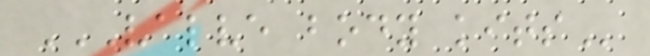VALVE BODY KITS
